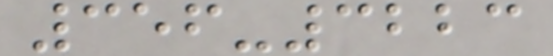356-3223
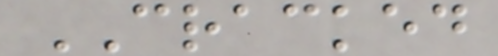CRACKED
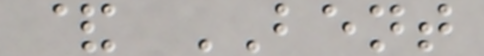& BENT
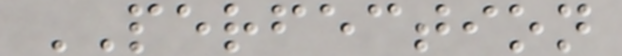PERFECTION
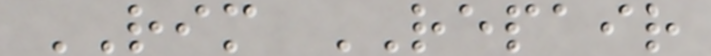RIM REPAIR
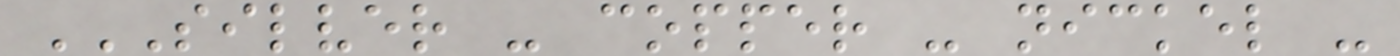SILVER - COPPER - NICKEL -
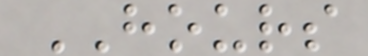HOURS
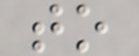to
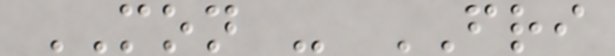MON - FRI
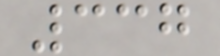337
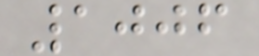1006
